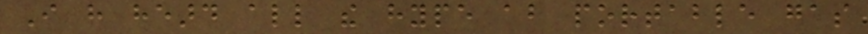I have heard all the hype about portable gas
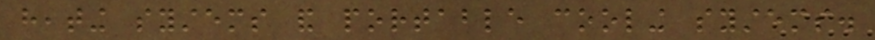heating systems and portable cooling systems.
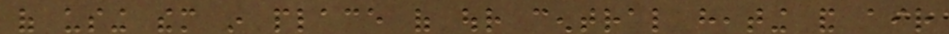of using them in place of our central heating and air
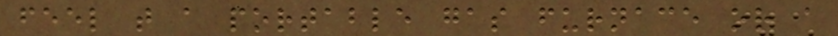feel that a portable gas furnace or a
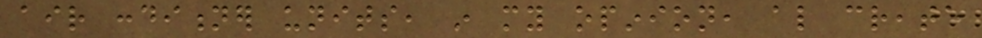air conditioner units, in my opinion, also create
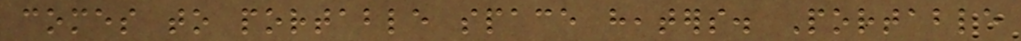comes to portable space heaters. Portable
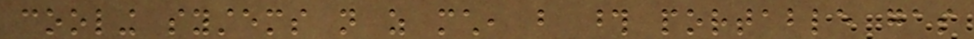cooling systems not as much, but those portable gas
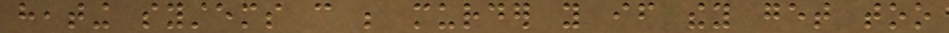heating systems can be murder you if they get too
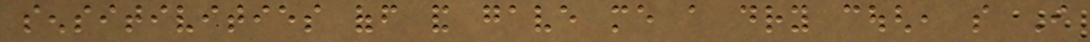sensitivities off and gave me a dry cough, so I
